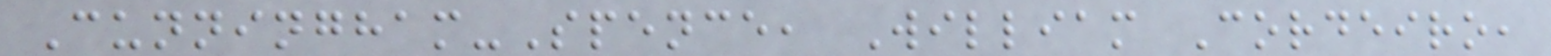Cunningham-Spence, William Cordeiro,
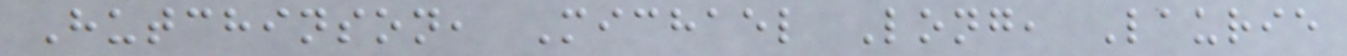Hutchinson, Michael Long, Laurie
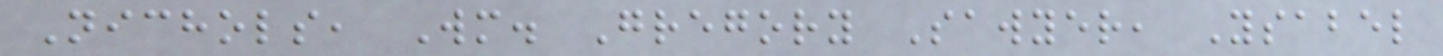Nichols, Wm. Gregory Sawyer, Ysabel
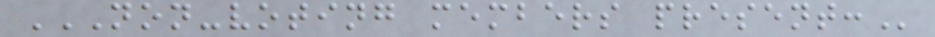NON-VOTING MEMBERS PRESENT:
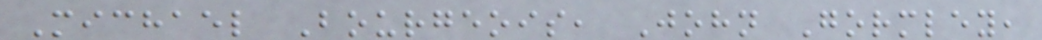Michael Bourgeois, John Gormley,
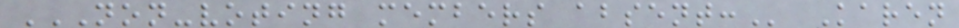NON-VOTING MEMBERS ABSENT: Karen
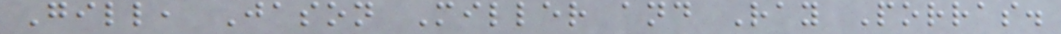Gill, Jason Miller and Ray Porras.
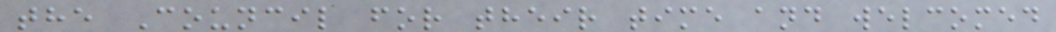the Council for their time and welcomed
